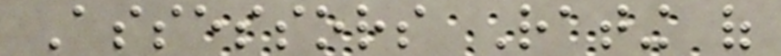Assessors Rating of
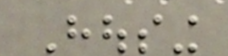Housing
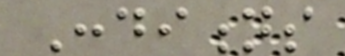Conditions
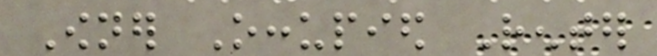Owner Occupied Renter
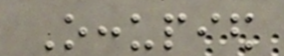Occupied
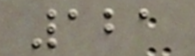121
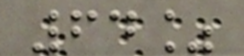64%
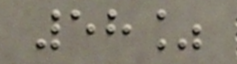58%
